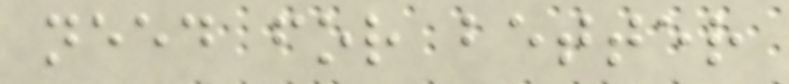need for better
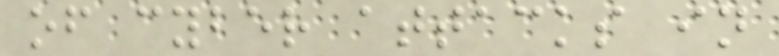of cyber attacks in
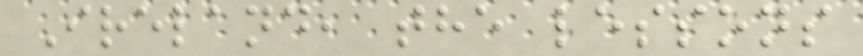Ireland, the lessons
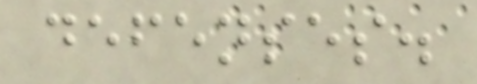defenses.
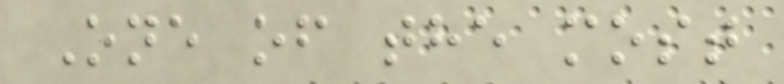One of the most
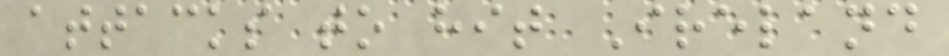attacks to hit Ireland
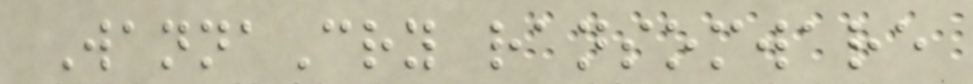WannaCry ransomware
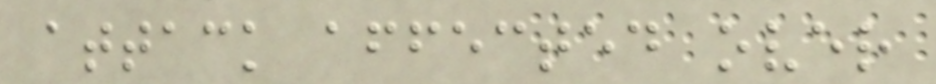attack affected over
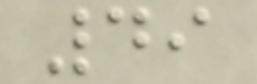49
